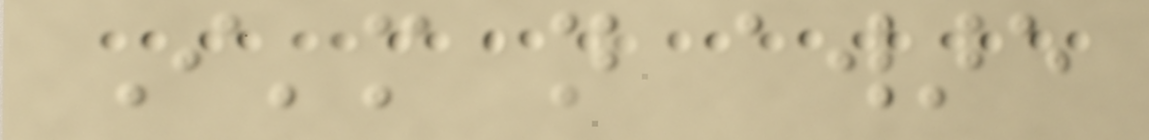I'm not aware
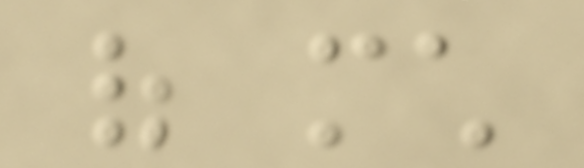of much
